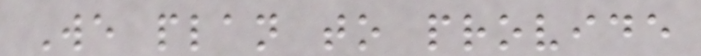We plan to provide
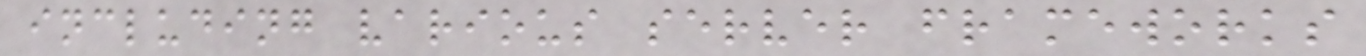including various server frameworks
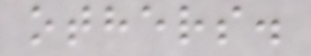others.
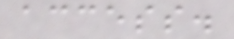access.
